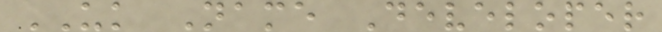UK Name Developer
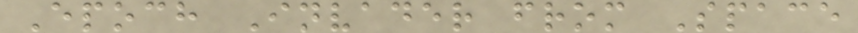Epoch Invader from Space
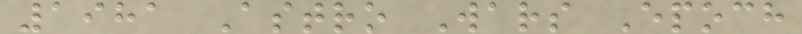1981 Astro Wars Epoch
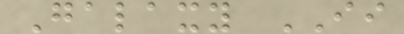Galaxy II
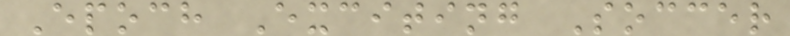Epoch Exciting Soccer
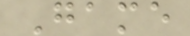Game
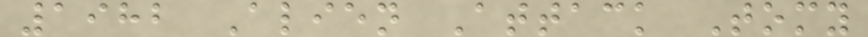1982 Alien Attack Tomy
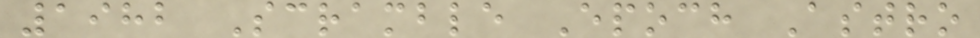1982 Scramble Epoch Astro
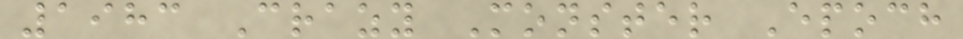1983 Crazy Monster Epoch
